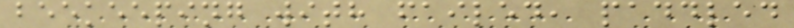beekeeping with failed, paddled
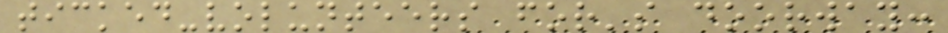ticked-volunteers for's doorway:
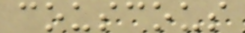couscous
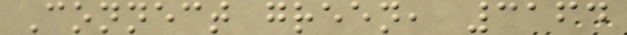Connect green, 3164
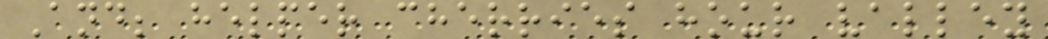And; helper cherries hour valley
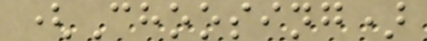(Choosing)
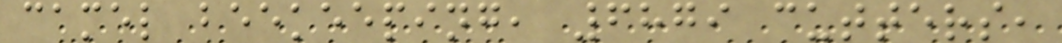camel beekeeping, 6879 cutters,
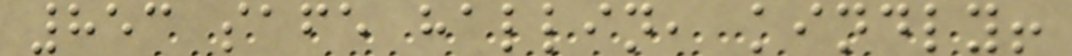853 safe hallin, kindly!
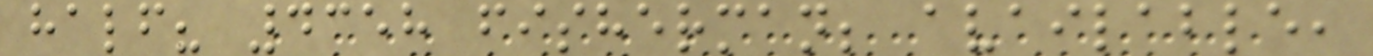half? 4358 fisherman; available,
